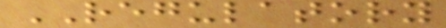REGULATORY
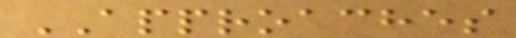APPROACHES
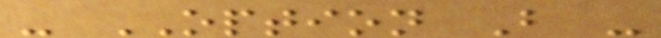- OPTION B -
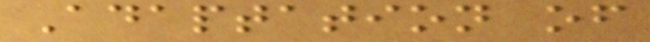Adaptation of
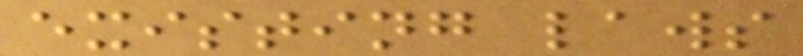existing laws
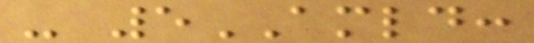- 5AMLD:
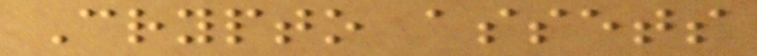Crypto assets
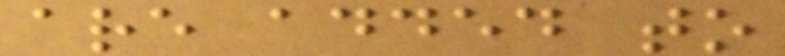are added to
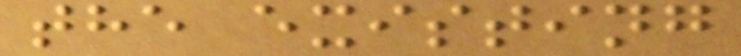the existing
